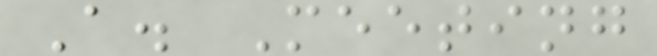A. Meeting
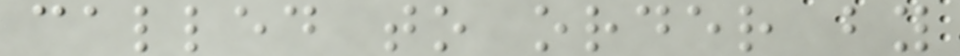called to order by
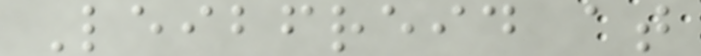Leibfreid at
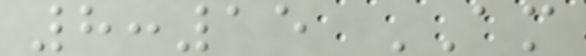8:15 AM
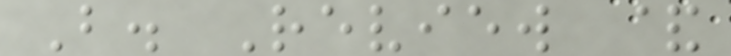B. Review &
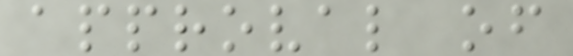approval of
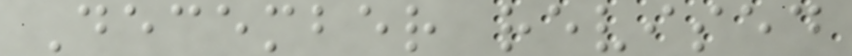December revised
